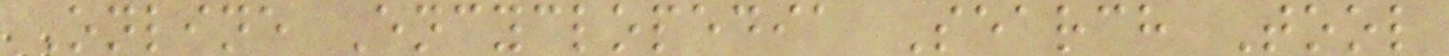Online Encyclopedia Search Tool
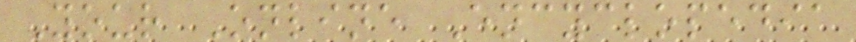Your Online Encyclopedia
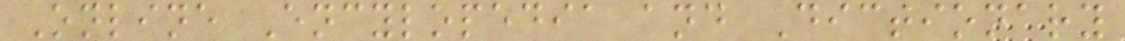Online Encylopedia and Dictionary
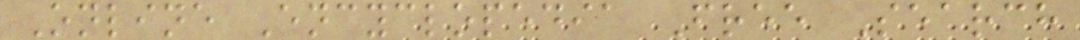Online Encyclopedia Free Search
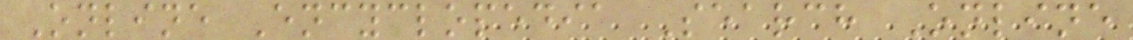Online Encyclopedia Search Online
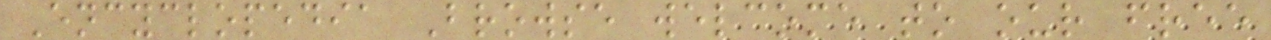Encyclopedia Browse welcome to our free
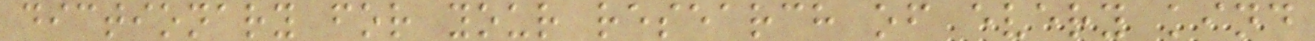dictionary for your research of every kind
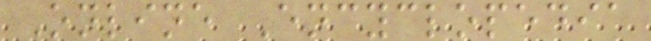Online Encyclopedia
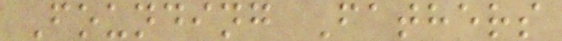Founding Fathers
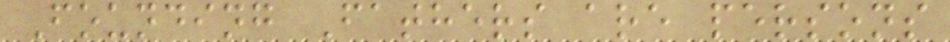Founding Fathers are persons
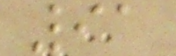91
